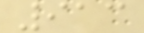913
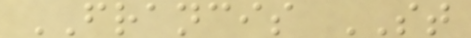FRANCIS ST
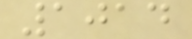1014
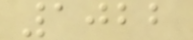1022
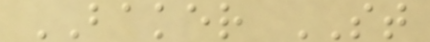BAKER ST
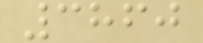3860
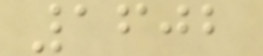1602
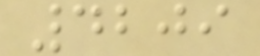4209
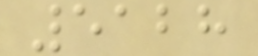5128
